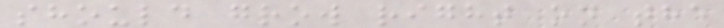should grow right on the
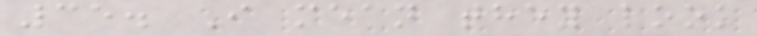35. I mean they look
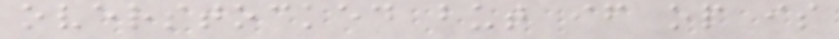overstocked but if op is
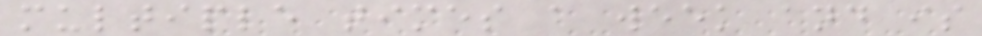multiple times a week and is
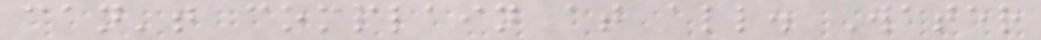can't complain at all. Water
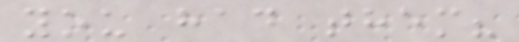you had them?
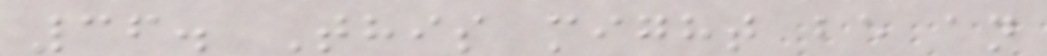36. This might be an
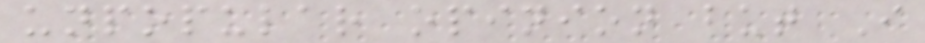unpopular opinion but I
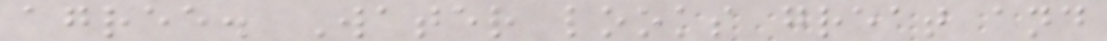agree. Water looks great and
